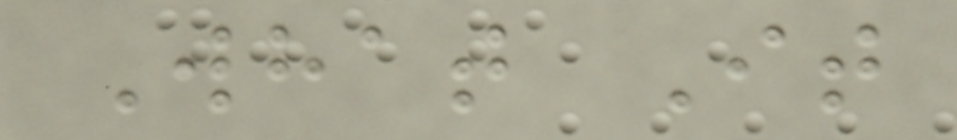What It
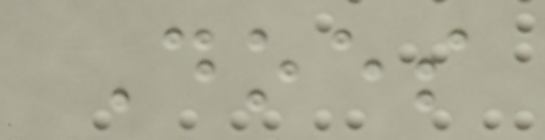Does
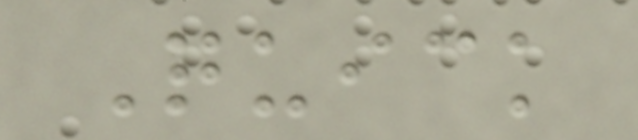Quick
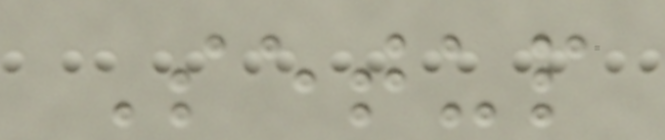Setup
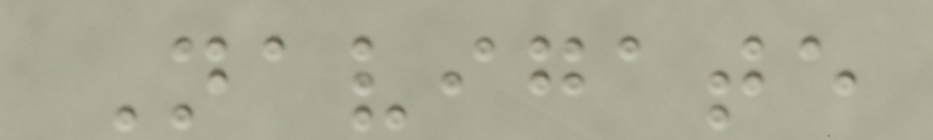Navigate
